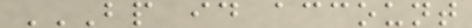BP ID ACCOUNT
